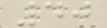40
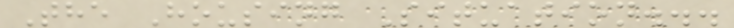The Housing Situation...
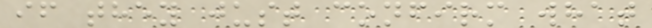if they just confirm what
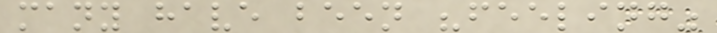many have been "feeling"
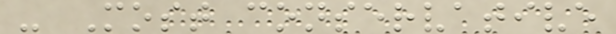- Most conservative
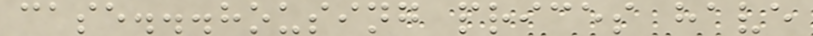case...housing prices have
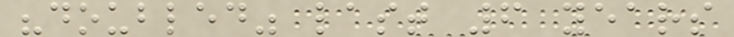"doubled" last 6 years
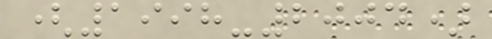(1998-2004)
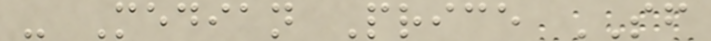- Median Price SF
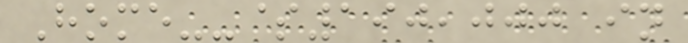Home--$190,000 in
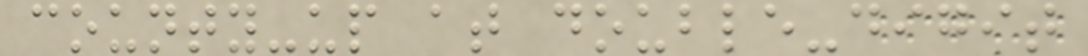county-up at double-digit
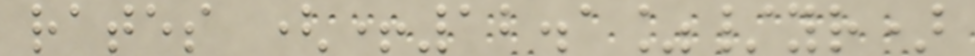rates (+12.1%/yr)
